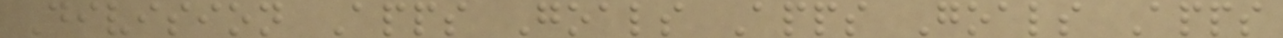Division Apps Goals Apps Goals Apps
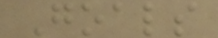Goals
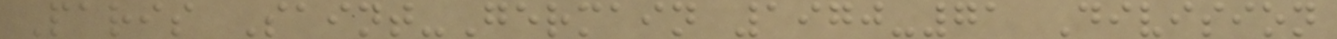Paris Saint-Germain 1970-71 Division
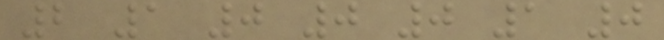2 1 0 0 0 1 0
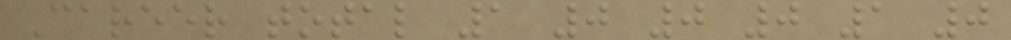Career total 1 0 0 0 1 0
